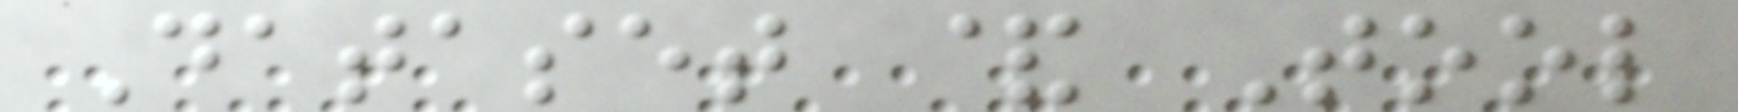Dataset & Tool
